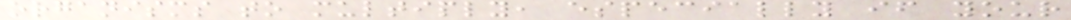organisms to multiply, especially if your
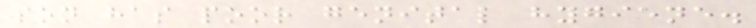son has poor genital hygiene.
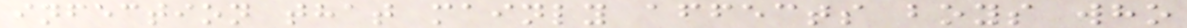infection that mainly affects boys who
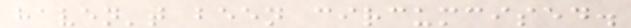haven't been circumcised.
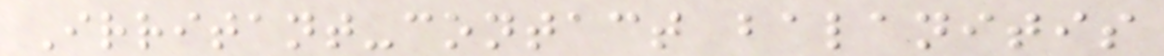Irritant-contact balanitis
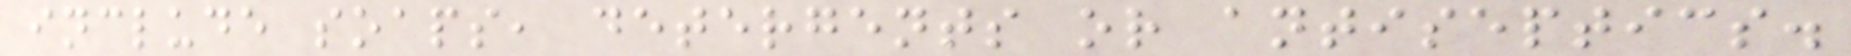include soaps, detergents or antiseptics.
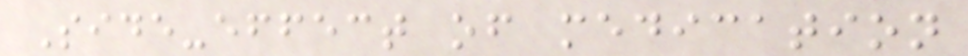Side-effect of medication
